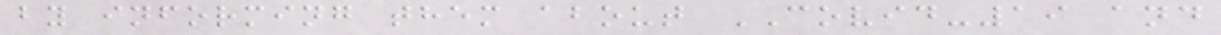by informing them about COVID-19 and
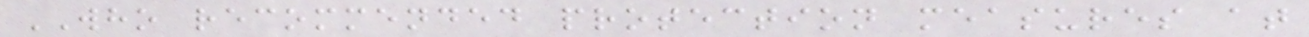WHO recommended protection measures at
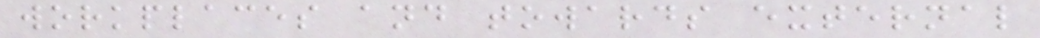workplaces and towards external
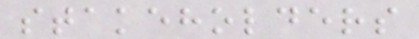stakeholders
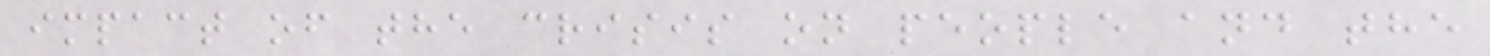impact of the crisis on people and the
